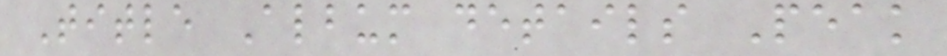Title Album details Peak
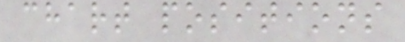chart positions
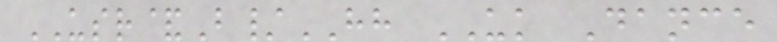USR&B/HH UK Dance
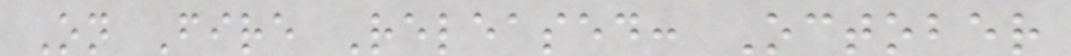On Fire Released: October
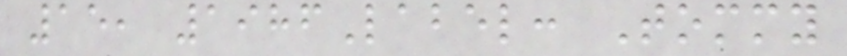15, 1986Label: Tommy
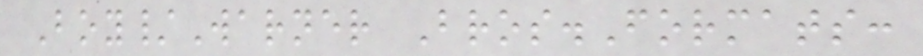Boy/Warner Bros.Formats:
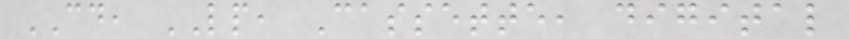CD, LP, Cassette, digital
